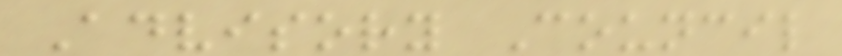Advisory Council
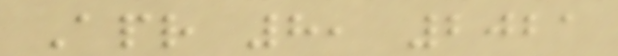Apr 8, 2021
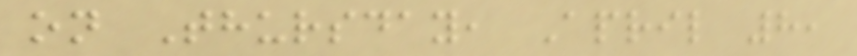on Thursday, April 8,
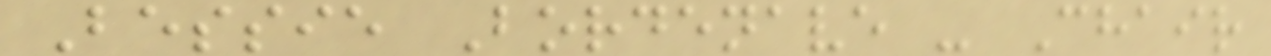Bessie Bordenave - Chair
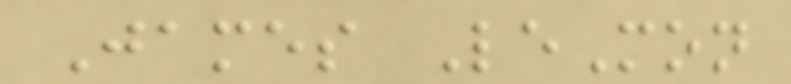James LeMon
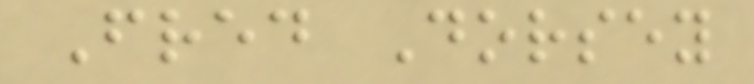Fred Dorsey
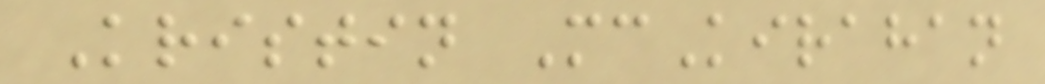Kristin McKirahan
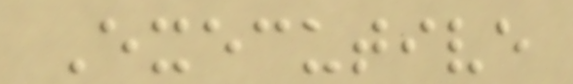Executive
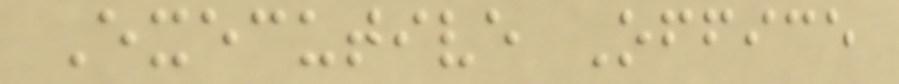Executive Office
